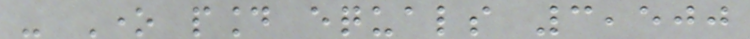- One pound equals 3,500
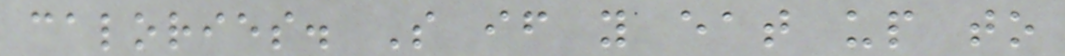calories. So if you eat up to
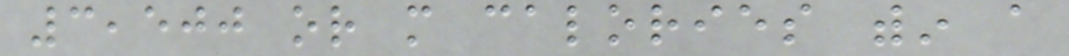3,500 or more calories within a
